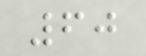60
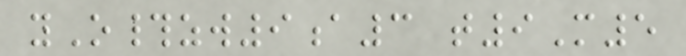yO#zw9a3 t9M5
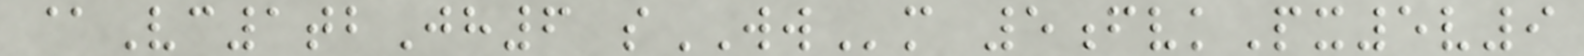@Vc1tbJh6 sWWm 5fvkPx5v9
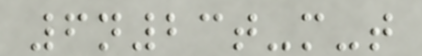6n23t-m-t
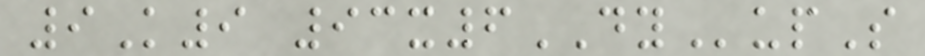9K9 93x6DYupS
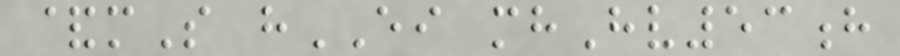&mS hEI mhHv53h
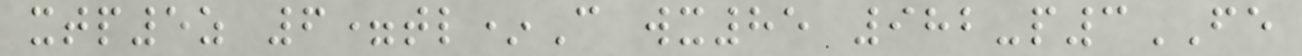xtp5z 6=tl*C wx85 982-p3FE
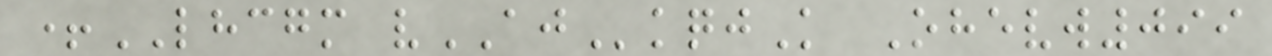+LHCGM vAJkqjK Ohevw099
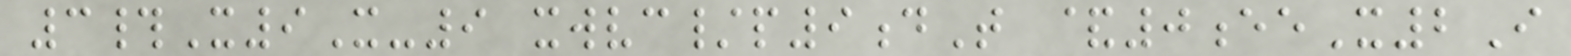3#X9X-9 xwvc/p9dT &0eeX2I
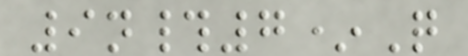9n#7*Q
